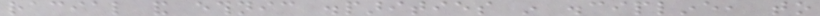racial and ethnic disparities in discipline, to
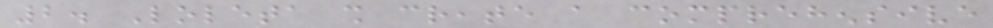2. Loleta shall create a comprehensive
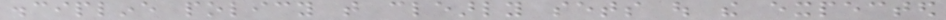discipline policy that clearly sets out the expected
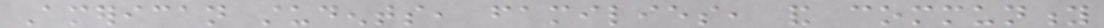American students, families, and community
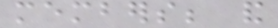members; and
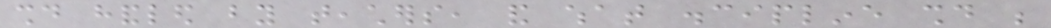should handled by teachers, and what discipline should be
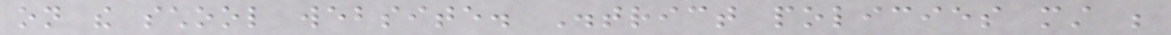on the school website. District policies must be
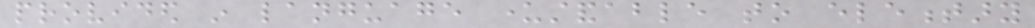provided in language understandable to elementary
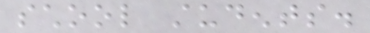school students.
